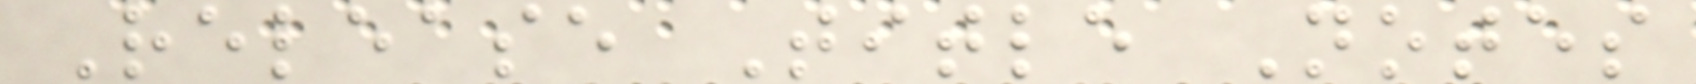Release Title Notes
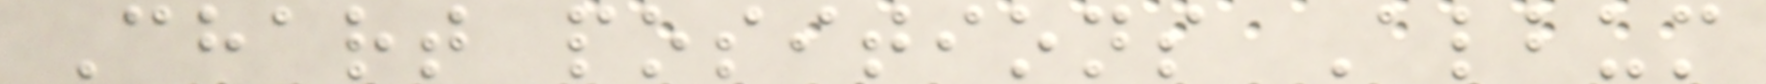Chart positions Album
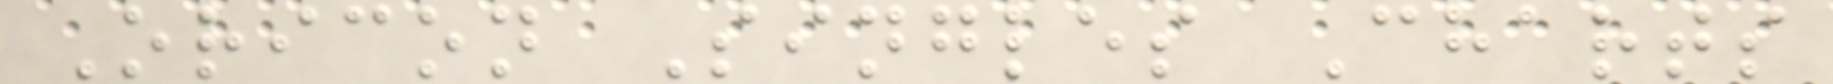Oricon Singles Charts
